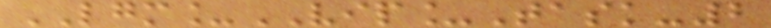LGM_VIP_Task-2
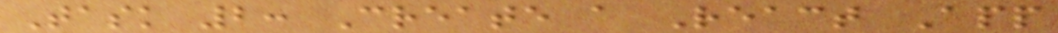Task 2: Create a React App
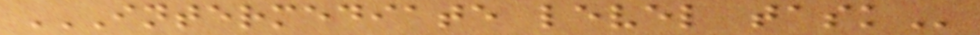INTERMEDIATE LEVEL TASK
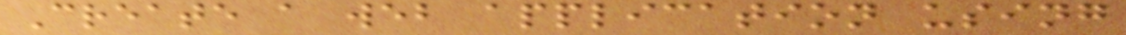Create a web application using
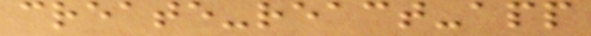create-react-app
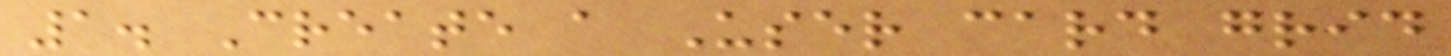1. Create a User card grid
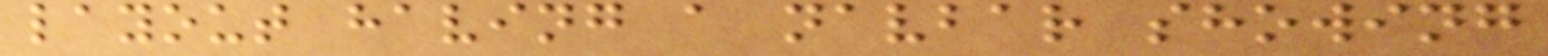layout having a navbar showing
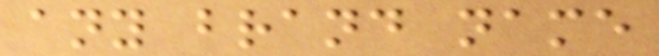any brand name
